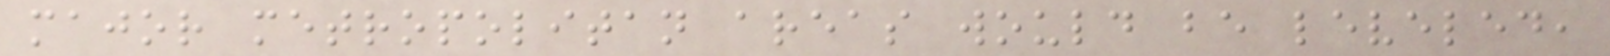major metropolitan areas would be leveled,
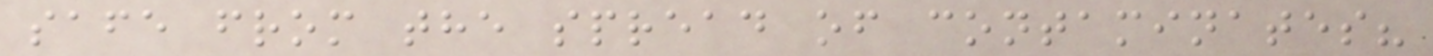safe from the spread of contaminates?
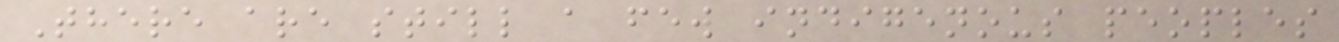There are still a few indigenous peoples
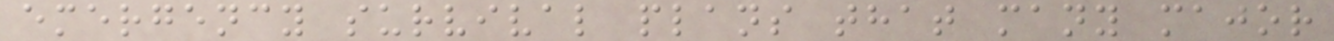emergency survival plans that many major
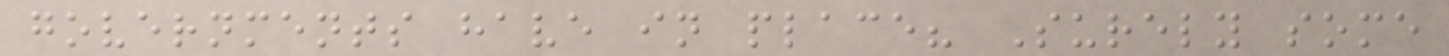governments have in place? Surely some
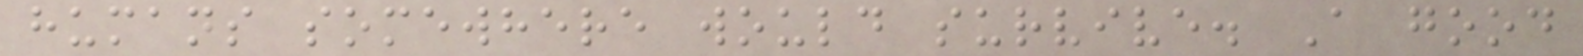humans somewhere would survive. A good
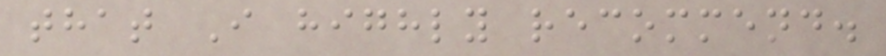that I highly recommend.
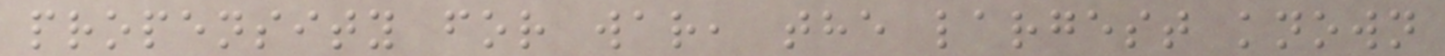propensity for war, the largest known
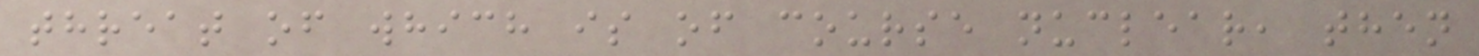threat of which is of course nuclear, then
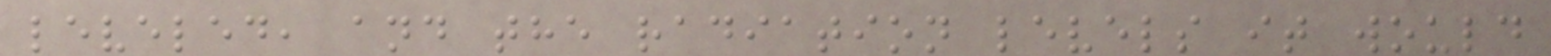leveled, and the radiation levels it would
